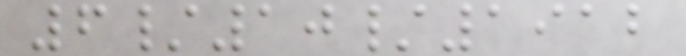6/10/1912
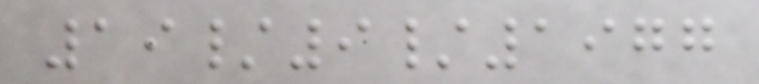19/9/1977
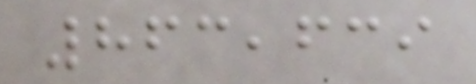863,639
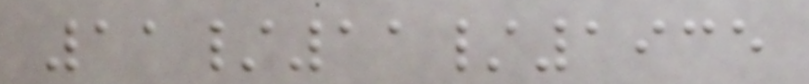11/11/1935
